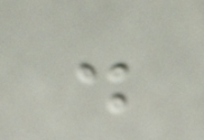.
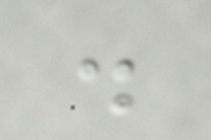.
